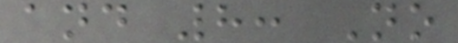and 8: No
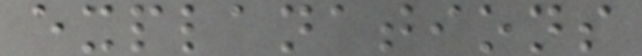explanations
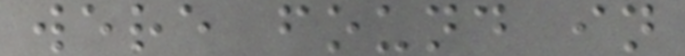were found in
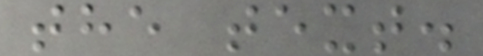the text.
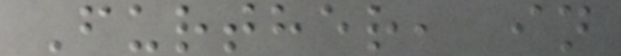Further, in
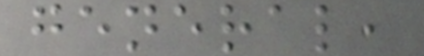general,
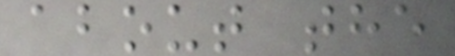about the
